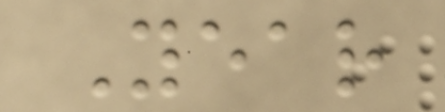Year
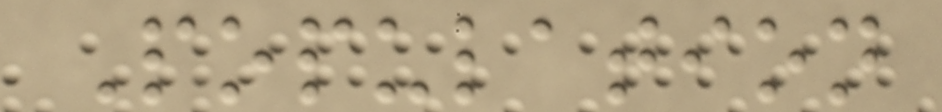Population
